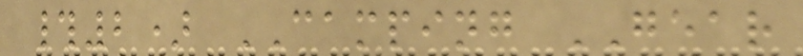#2) CAMPING GEAR
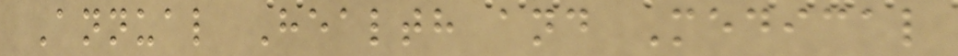Annual Health and Medical
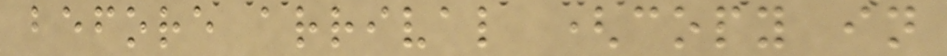before arrival (copy in
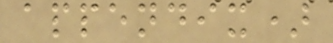appendix)
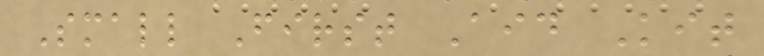Small First Aid Kit
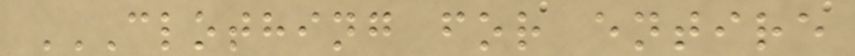CLOTHING FOR ENTIRE
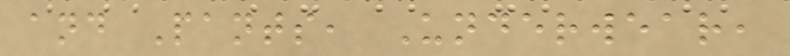and Pants, Underwear,
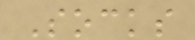Socks
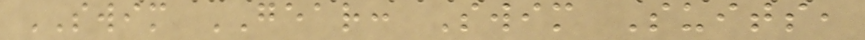SWIM GEAR: Swim Suits,
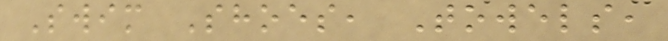Swim Shoes, Towels,
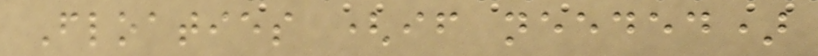Floaties (if needed)
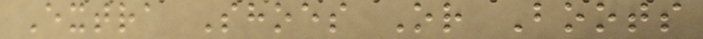Extra Shoes Or Boots
